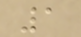1
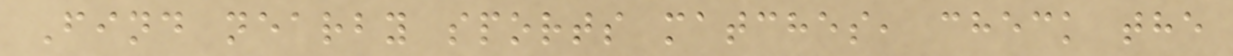Find nearby sports matches, check the
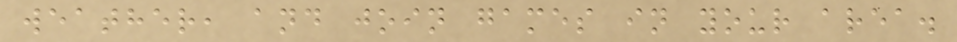weather, and join games in your area.
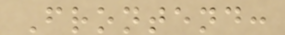Frontend:
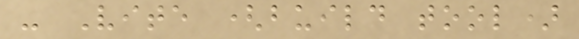- Vite (build tool)
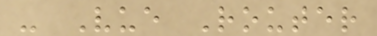- Vue Router
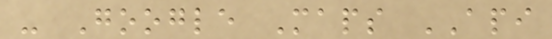- Google Maps API
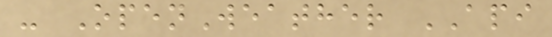- OpenWeather API
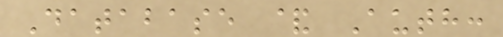Database & Auth:
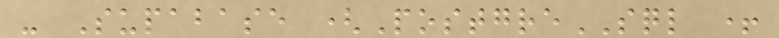- Supabase (PostgreSQL +
